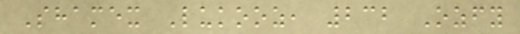Shamex Lukooz, 232 Ozfy
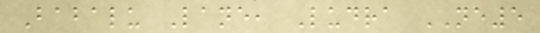Babalu Lane, Ludra NE5
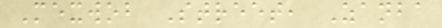Mexwob Street, Zanba
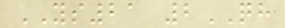YS21 2QH
